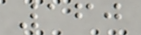160
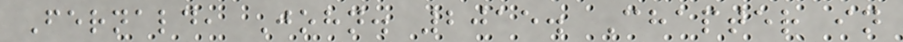Fernald, John. 2015. Chapter in
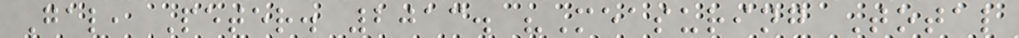Gal, Peter. 2013. "Measuring Total
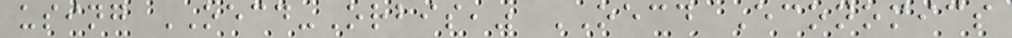using OECD-Orbis," OECD Economics
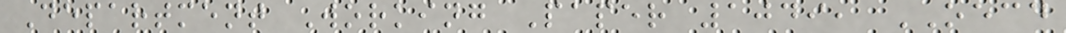Department Working Paper 1049, OECD
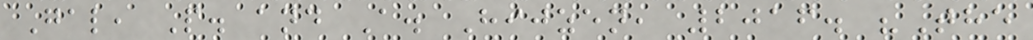Gal, P. and A. Hijzen, 2016. "The
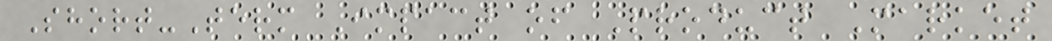Short-Term Impact of Product Market
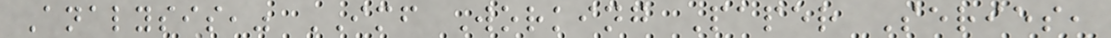Analysis," IMF Working Paper Series,
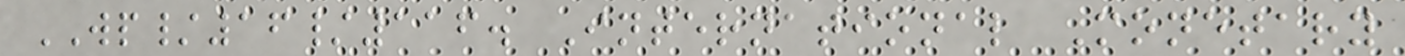WP/16/116. International Monetary
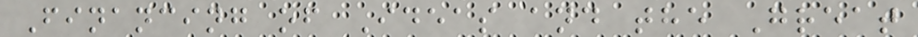Financing of Ideas and the Great
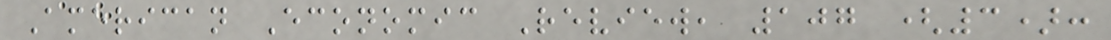American Economic Review, 107 (3):
